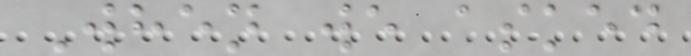When we asked
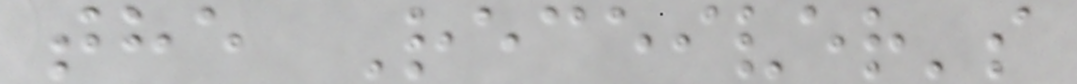the Receiver's
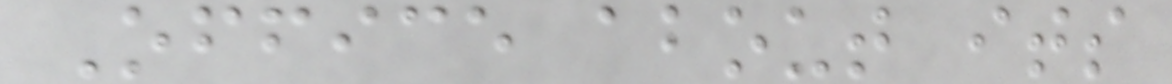Office about its
